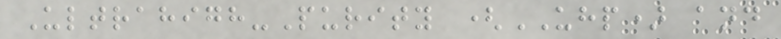Ultrahigh-Purity (UHP) and
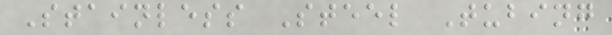Stainless Steel Tubing
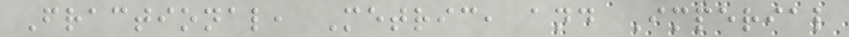Fractional, Metric, and Imperial
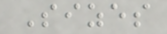Sizes
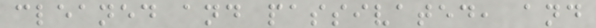cleaned and passivated, and
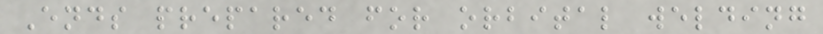Ends prepared for orbital welding
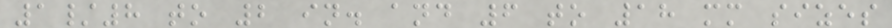1/8 to 2 in. and 6 to 18 mm sizes
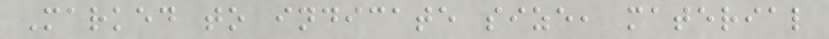Marked to indicate size, material
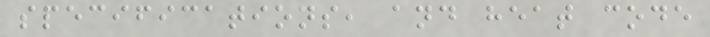specifications, and heat code
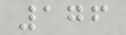176
